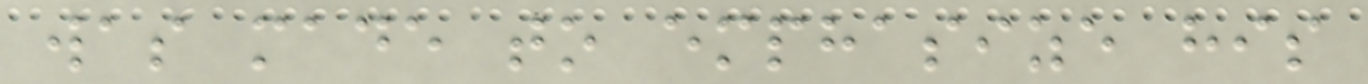was made to emphasize his
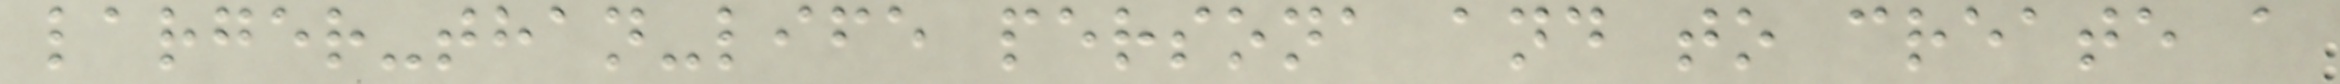larger-than-life persona and to create a
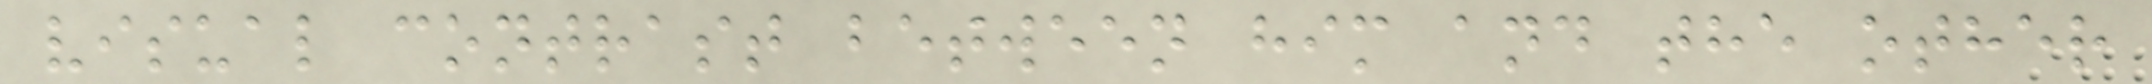visual contrast between him and the other
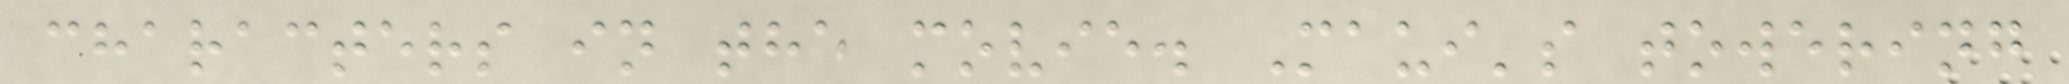characters in the movie. Maui's towering
